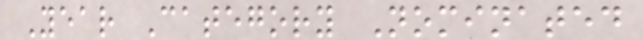Year Category Nominated
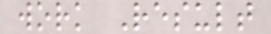work Result
